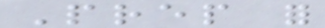Prep for
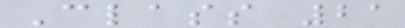Class 21
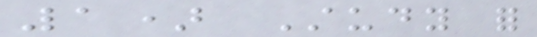1) Study for
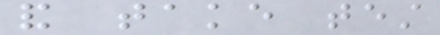and take test
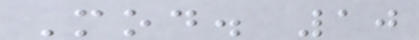Mod. 10
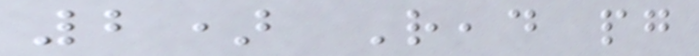2) Read pg
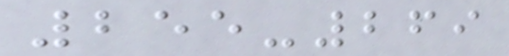255-269
